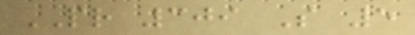PR 309 S 5
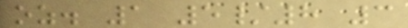oz. 1 5/8 3
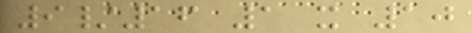9/16 1 x 10
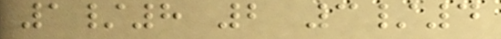1/8 2 3/4
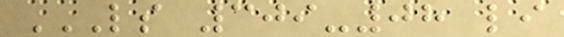LS 309-08 LI
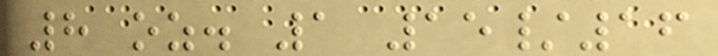8 oz. 1 15/16
